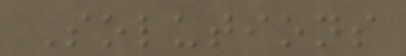Solutions
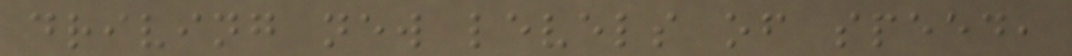driving new levels of speed,
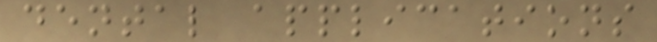dental applications
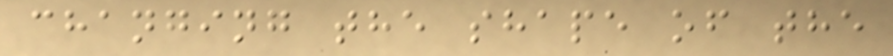changing the shape of the
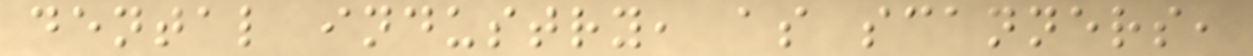dental industry, as scanners,
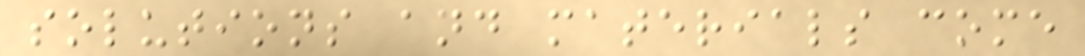solutions and materials come
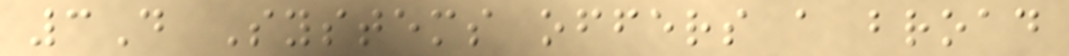3D Systems offers a broad
